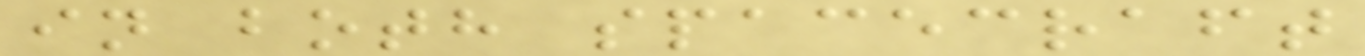in both spacecraft
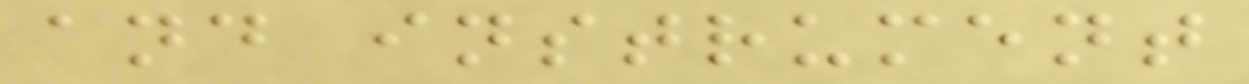and instrument
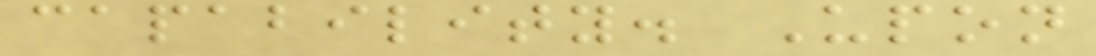capability. Upon
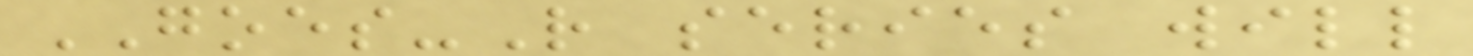GOES-R series will
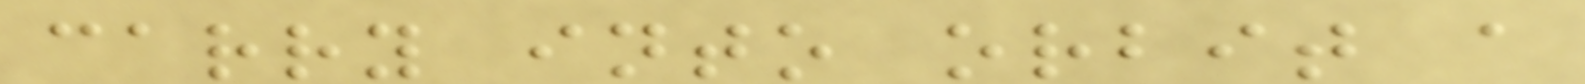carry into orbit a
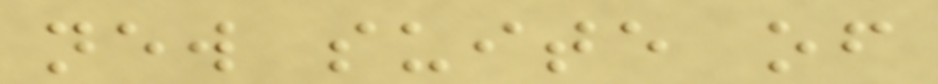new suite of
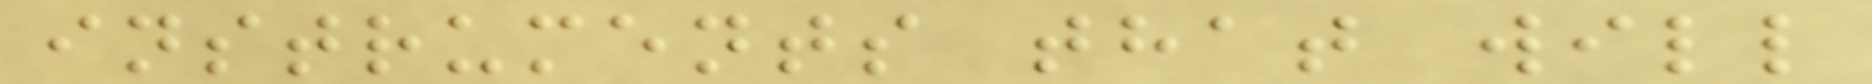instruments that will
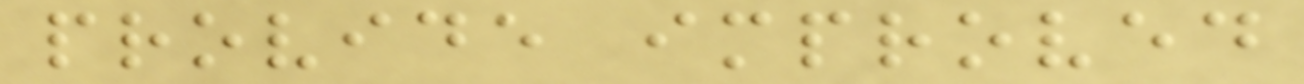provide improved
